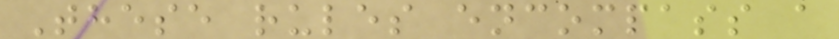These rules encompass a
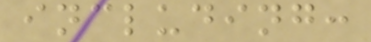including:
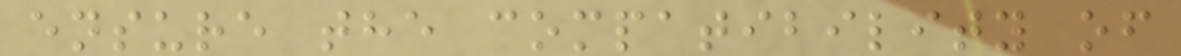ensure the compatibility of
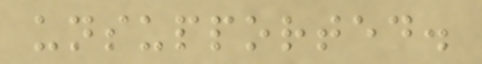unsupported.
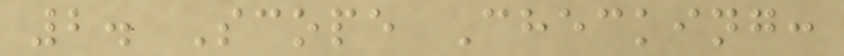2. Scope Checking:
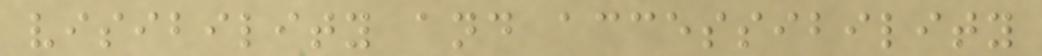visibility and accessibility
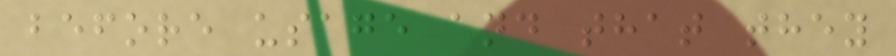before usage and that they
